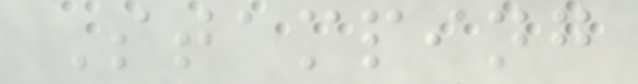Stamping
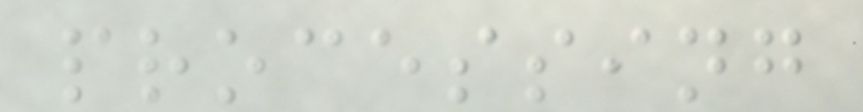processing
